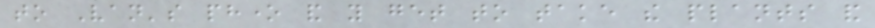to Van's phone and you get to take the plants and
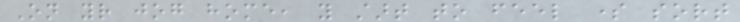On your jog home, you start to feel some sort
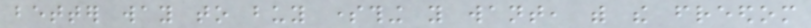better way to buy something you want, with the freedom
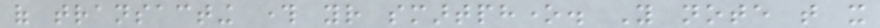of transacting through your smartphone. You note that it
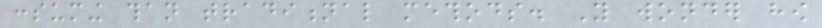consuming than traditional methods. You wonder how
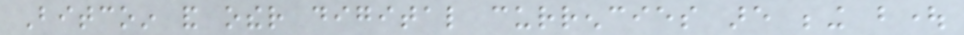Bitcoin and other digital currencies are being bought
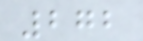272
